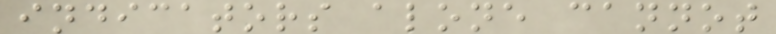indicators alone cannot
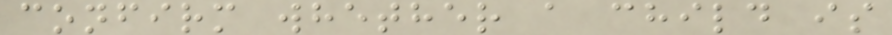confirm whether a child is
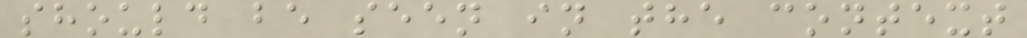should be seen in the context
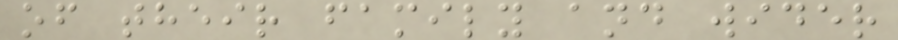of their family and wider
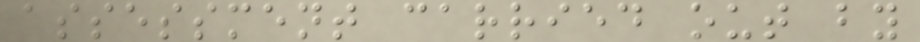assessment carried out by
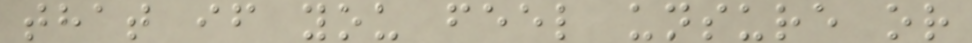that if you feel unsure or
